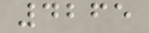4265
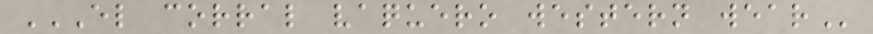EL CORRAL VAQUERO WESTERN WEAR
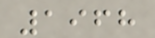1968
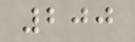200
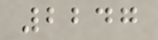2247
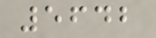5642
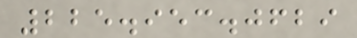225.953.0629
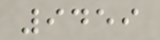9459
